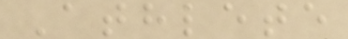Athlete
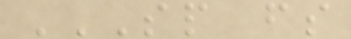SP FS
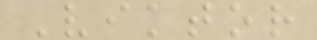Viktor
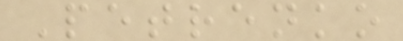Petrenko
